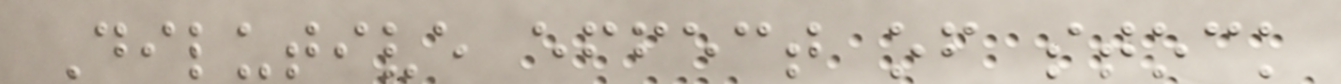Dilutive effect of stock
